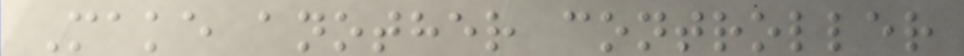Make another controller
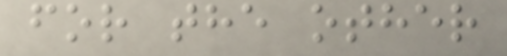for the other
